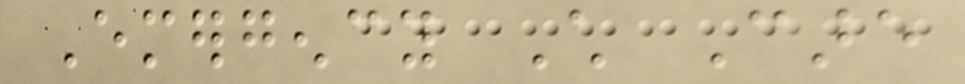Emergency Child Care
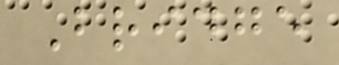Bridge
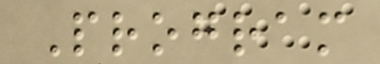Program
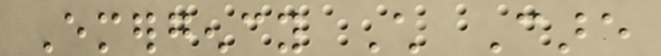Emergency Child Care
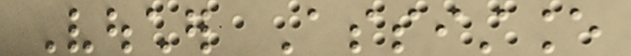Voucher Assistance
